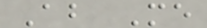About Me
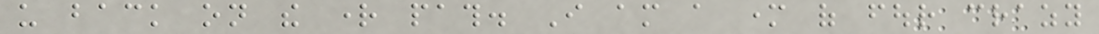us back on the right path. I am a mother of four crazy
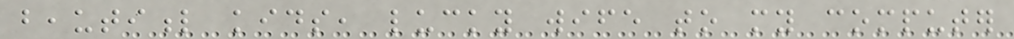beautiful kids, lucky wife to my computer
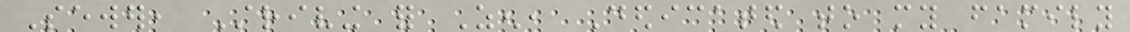Sewer, Striving for Zen, Dedicated to my family
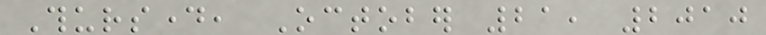Thursday, October 21, 2010
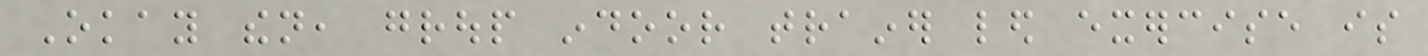Okay then, group indoor trainer led exercise is
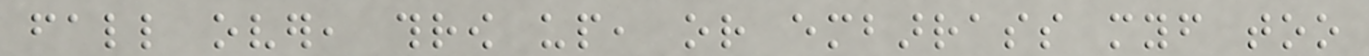fall over, throw up, or embarrass myself too
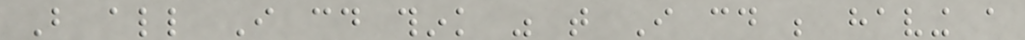But all I could think was that I could be having a
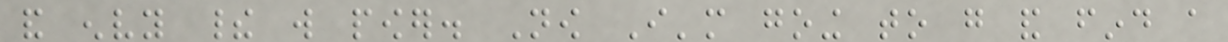and envy their will power. Now I'm going to go and find a
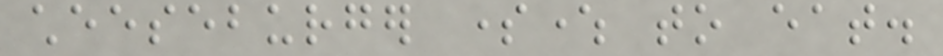cheeseburger somewhere to eat.
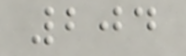204
